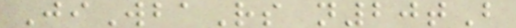JiWbaRs n20tB
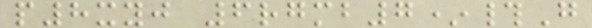p8xyj 6rgmb7*#G
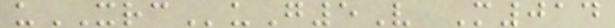uXRCuG5V M014
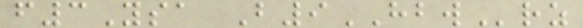f3Ysa B9HBWrz
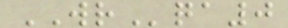WRqa0
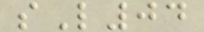sL04
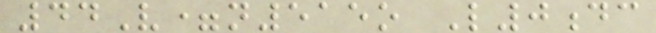44V=n515o L0dc
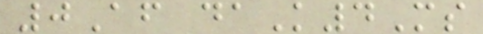0Af daK4Ms
